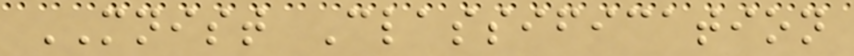MNIST Classification
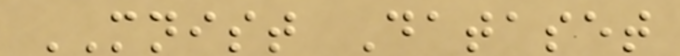MNIST Dataset
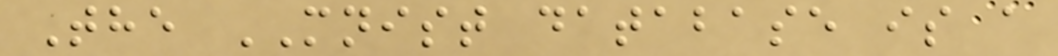The MNIST database is a
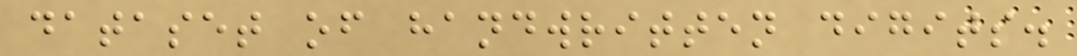dataset of handwritten digits.
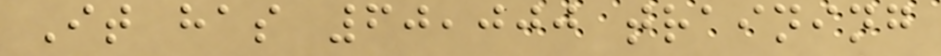It has 60,000 training
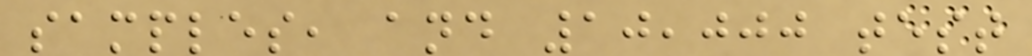samples, and 10,000 test
